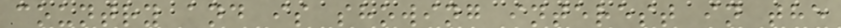country and is showing interest in the
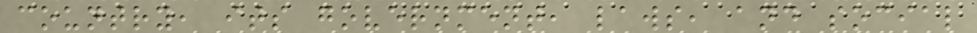country, its government, laws, and social
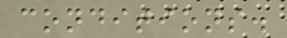conditions.
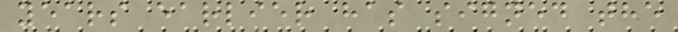years earlier has signed the
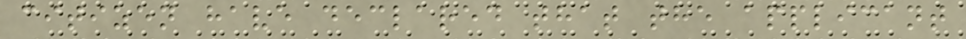citizen have declared that the applicant
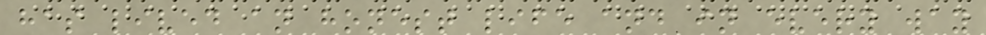has lived an honest life and in every way
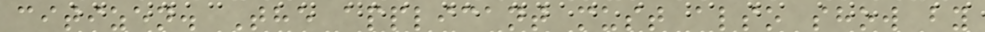citizen. The applicant must also show by
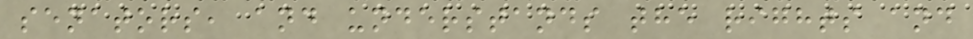senators, and understands the rights and
